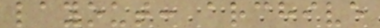layout: archive
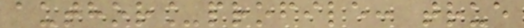author_profile: true
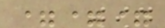===
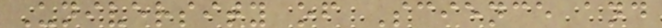University of Science and
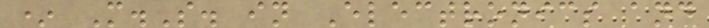* M.S. in Electronics and
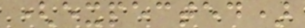(expected)
